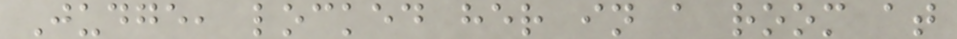Judge, locked her in a room at
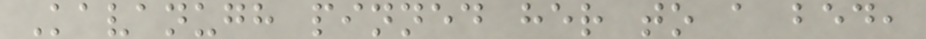Kavanugh pinned her to a bed,
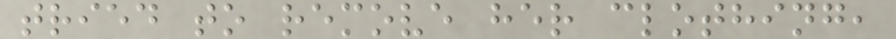tried to remove her clothing,
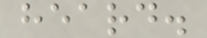heard.
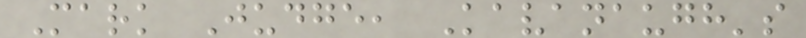Mark Judge, Kavanaugh's
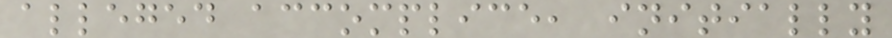alleged accomplice, initially
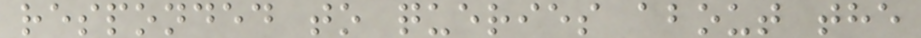responded to queries about the
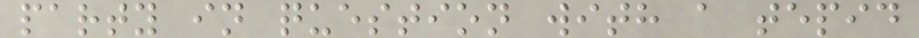party in question with a tepid
